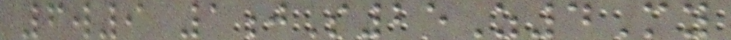6w9 1jS25Z4My
